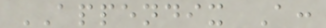APPENDIX A:
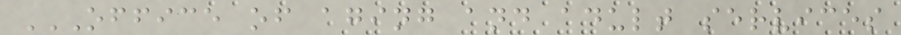OFFICE OF AGING AND ADULT SERVICES
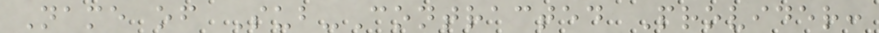Name of Sub-Contracted Provider:
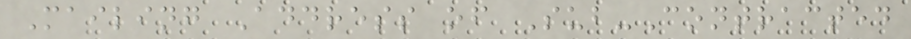Mailing Address of Sub-Contracted
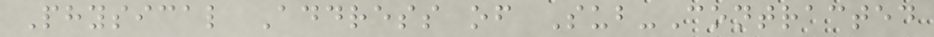Physical Address of Sub-Contracted
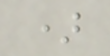)
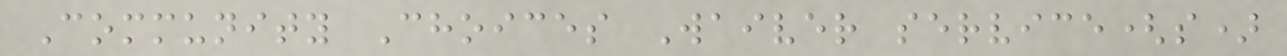Community Choices Waiver service(s)
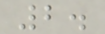2.
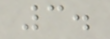3.
